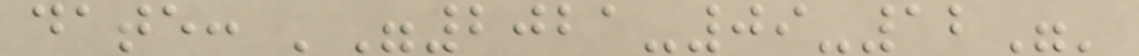date: '"2021-09-12"'
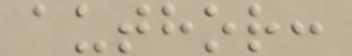author:
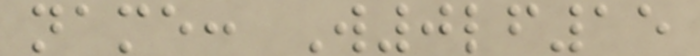name: W0lf15
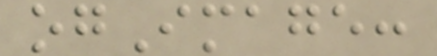ogImage:
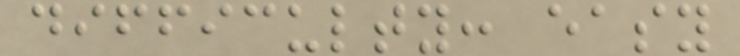difficulty: easy
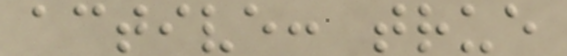active: true
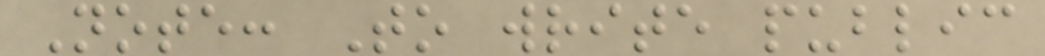Note: To write public
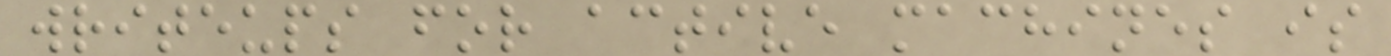writeups for active machines is
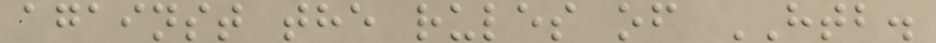against the rules of HTB.
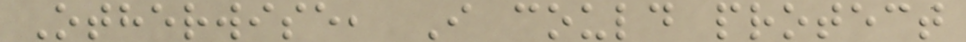Otherwise, I could protect
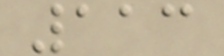113
